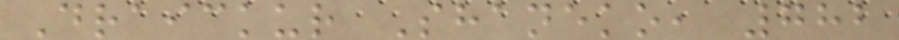Draickur Shaneko, 782
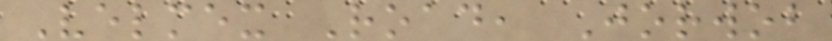Velmex Road, Jorwob
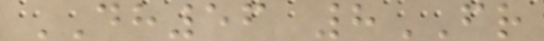DH56 8FR
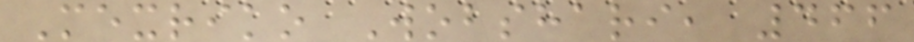Mexriko Wobshari, 466
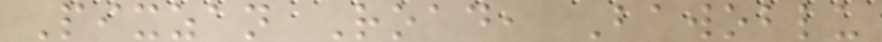Pixzan Road, Bawoblu
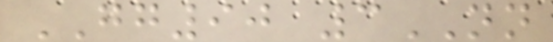GG90 3NN
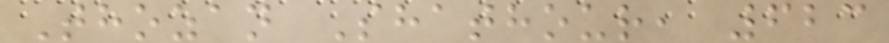Thozan Shathour, 623
